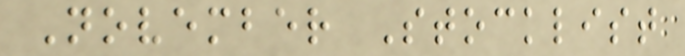November Stocklist
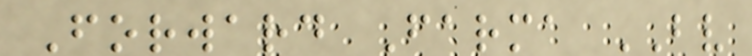Forward Farma BV
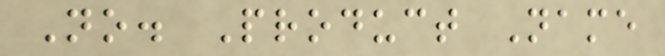No. Product Name
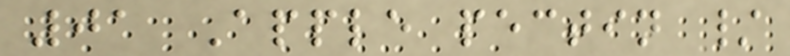01 Apple pectin /
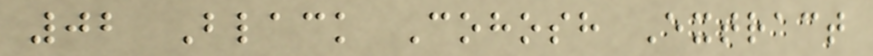02 Black Cohosh Extract
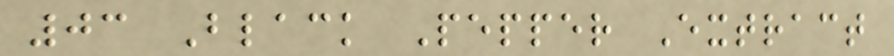03 Black Pepper Extract
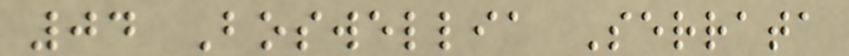04 Boswellia Serrata
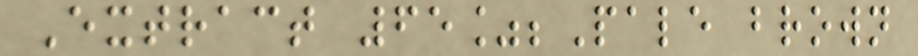Extract 65%;Pale brown
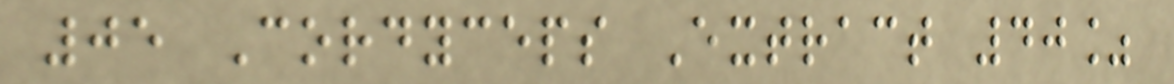05 Cordyceps Extract 40%
